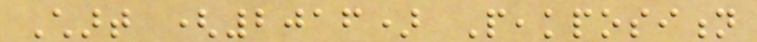Chart (2016) Peakposition
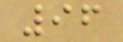96
